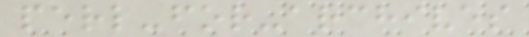perl-for-archives
